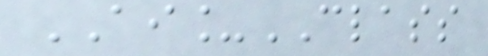AI_CLASS
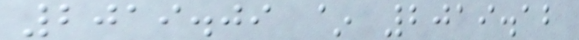2019.09 ~ 2019.12
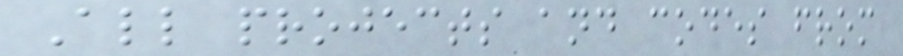All projects and codes from
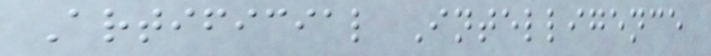Artificial Intelligence
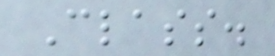Class.
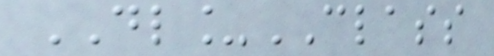DL_CLASS
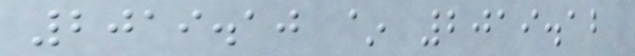2019.10 ~ 2019.12
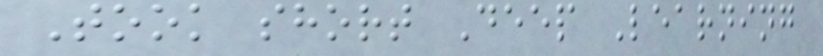Took short Deep Learning
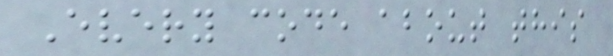Every code about this
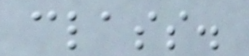class.
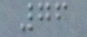76
